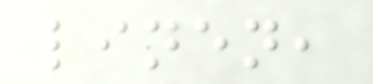linen,
